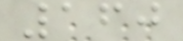160
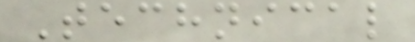Technical
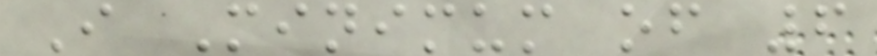I Minimum of 6
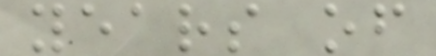years of
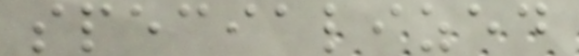specialized
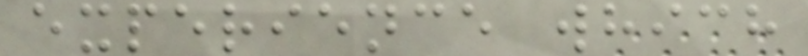experience which
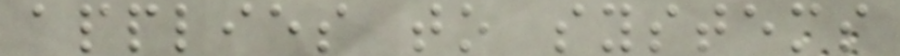applies to systems
